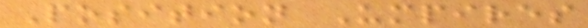Position Umpires
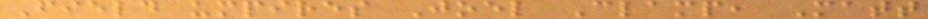Field umpires Joel Clamp, Matt
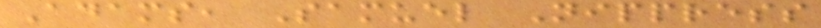Adams, Samuel Nippress
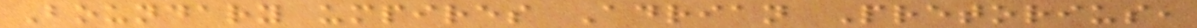Boundary umpires Adrian Pretorius,
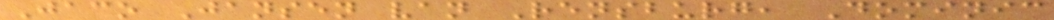Jaco Jansen van Rensburg, Dominic
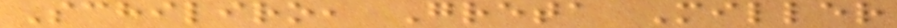Schiliro, Greta Miller
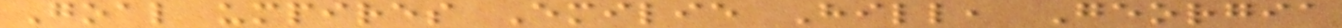Goal umpires Emilie Hill, Georgia
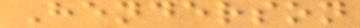Henderson
